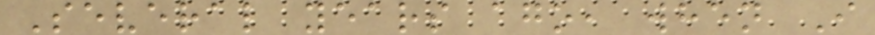Several years ago, when I
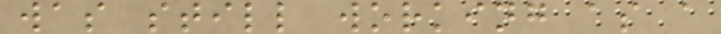was still working as a
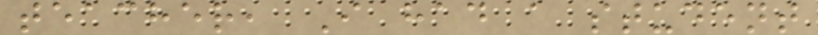teacher, I had a student
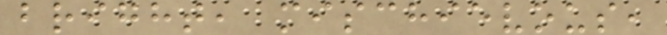bright, mischievous,
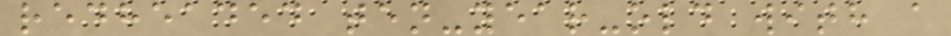redheaded ten-year-old with a
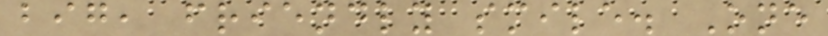big, friendly smile. One
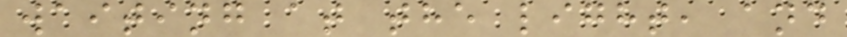waiting at the light, and
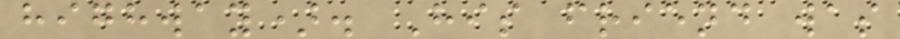highway). His friend was
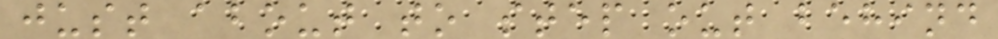just about to step out behind
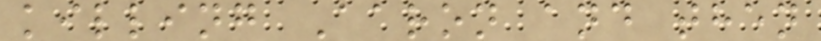killing Aaron and then
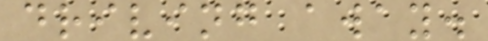driving away.
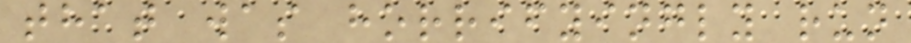that was horrifyingly run
